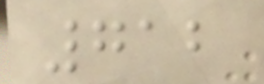712
